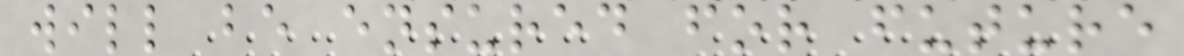will be ensured for future
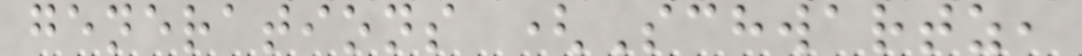generations (Schwartz,
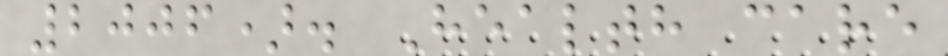2006). Health care
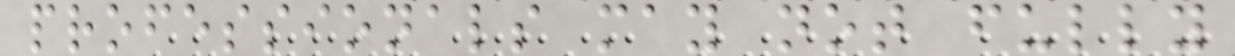professionals may not fully
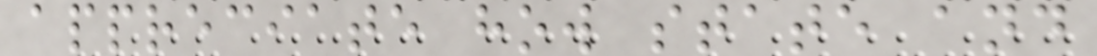appreciate how state and
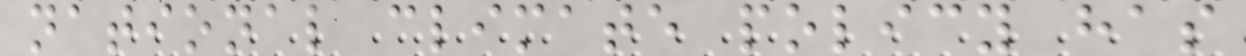national climate policy has
